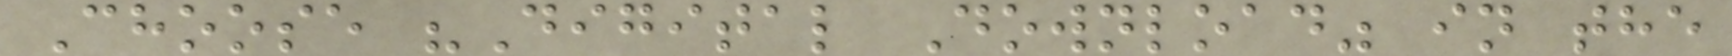Choose "Digital Download" in the
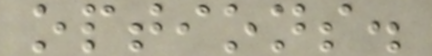options.
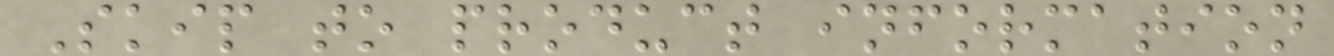Skip to product information
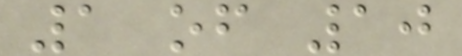1 of 10
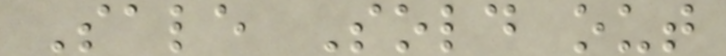Sale Sold out
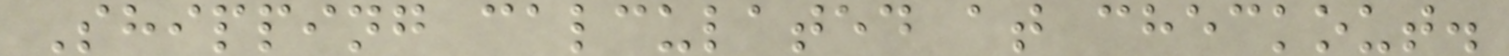Shipping calculated at checkout.
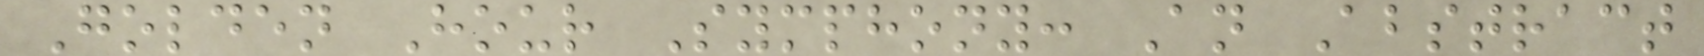Golden Hour Symphony: An Abstract
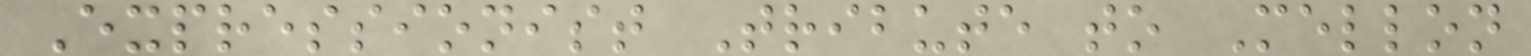Expressionist Tribute to Mellon
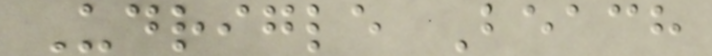Udrigle Beach
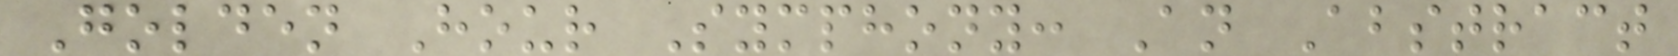Golden Hour Symphony: An Abstract
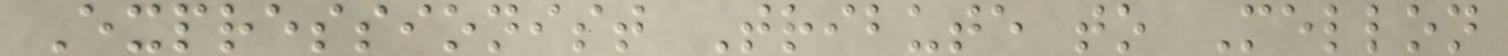Expressionist Tribute to Mellon
